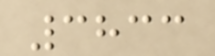3833
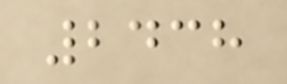2438
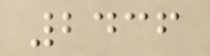2436
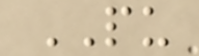PU
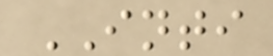INTI
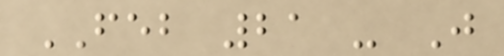FEB 21 - J
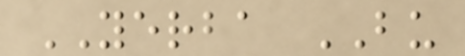YERBA BU
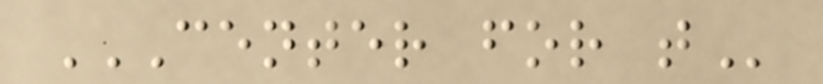CENTER FOR T
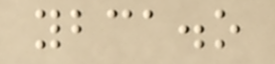ybca.o
